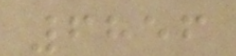6856
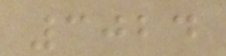3024
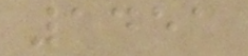1451
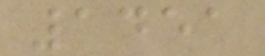1451
